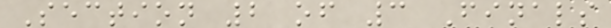Section 2 of 3 Finals
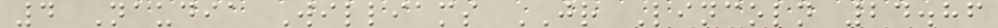4 Naudia Williams JR Lincoln 24.86
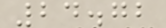24.72
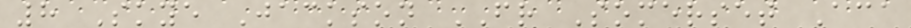8 Skye Jackson FR Somerset Aca
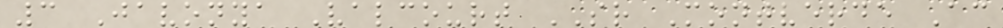3 Javonya Valcourt SR Montverde Ac
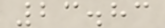23.83
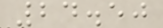24.50
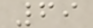69
